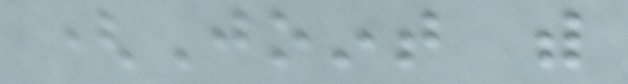(Joint with
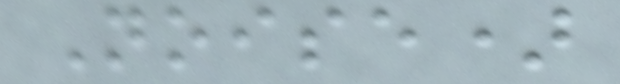Noise)
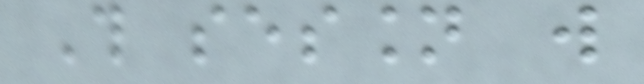This session will
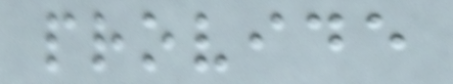provide
